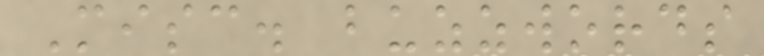Misc. buzzwords
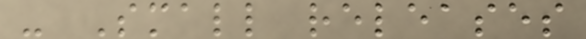- Small releases
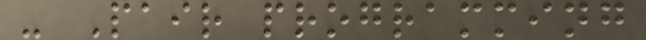- Pair programming
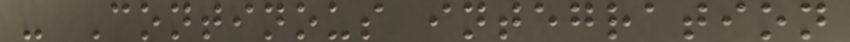- Continous integration
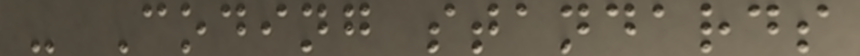- Coding standards
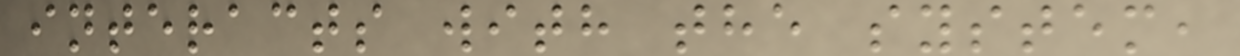interacts with the system,
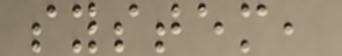system,
